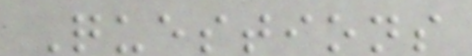Questions
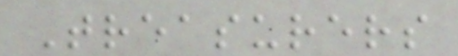Treasurers
